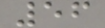56
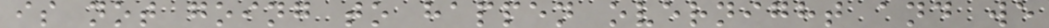is not going to happen overnight and we
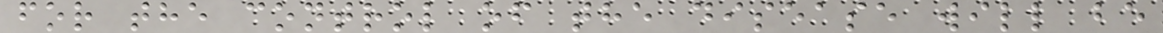for the control of the disease will be
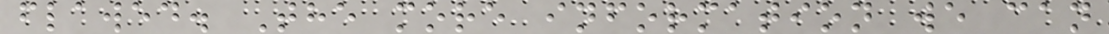flawed. The more information we can
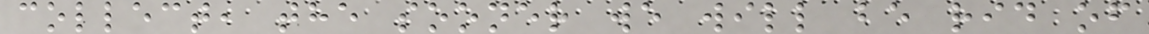collect, the sooner we will be rid of
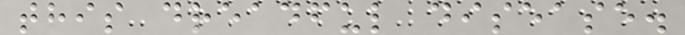this dreadful disease.
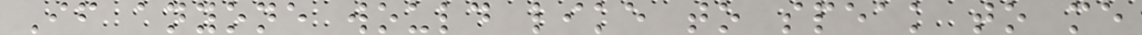If anyone would like to speak to me
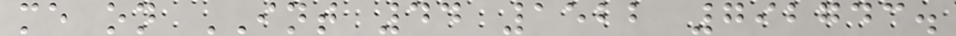me on INT 44 1522 792743.
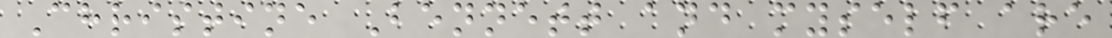Christine Bennett and myself are
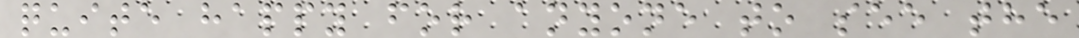quite happy for anyone to see the
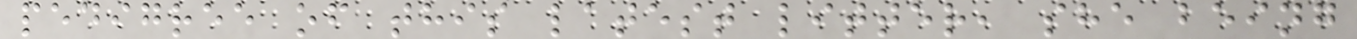pedigree of this latest litter, she being
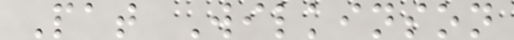Pat Wilkinson
